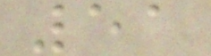51
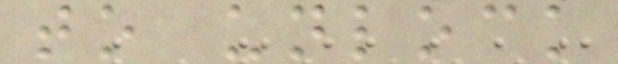to unlock
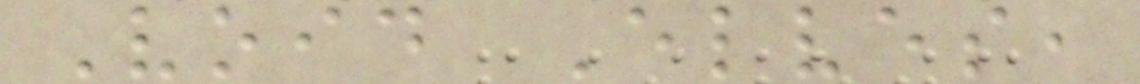Void Elves,
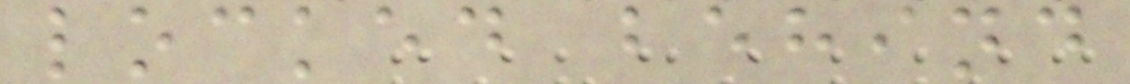locked behind
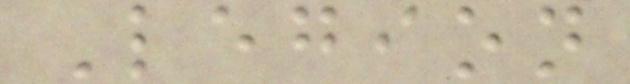Legion
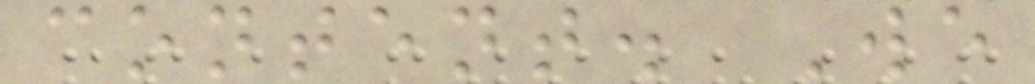content. We
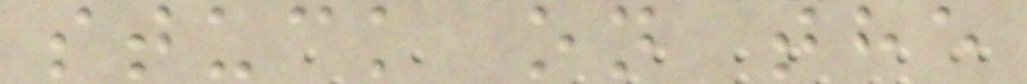stuck on the
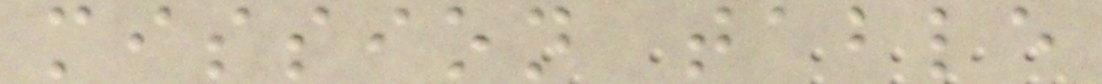mission table
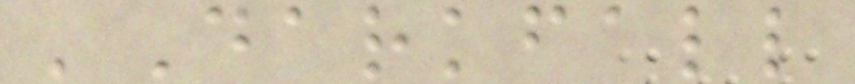'Darkfall
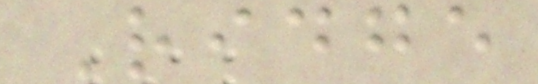Ridge
